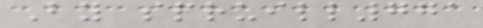By spruill771
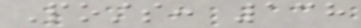Posts: 138
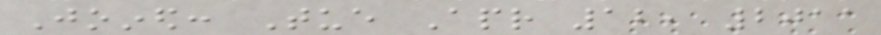Joined: Tue Apr 12, 2011
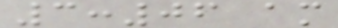3:06 am
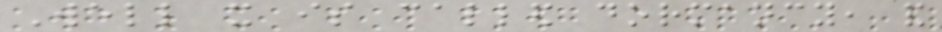Well it is called dormancy, and
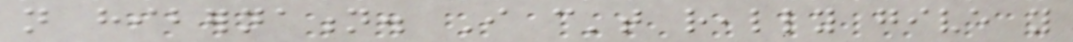not hibernation. I can't really give you
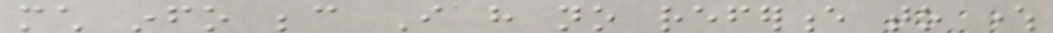much info because I have no reference to where
